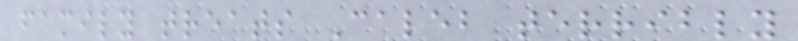family treats Caleb terribly
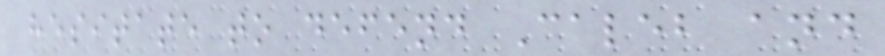hesitate to defend Caleb and
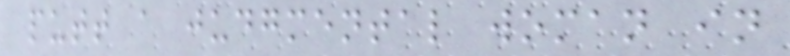putt a judgmental woman in
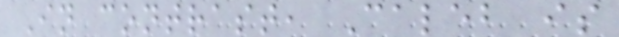In contrast, Caleb is
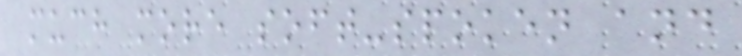much more soft-spoken and
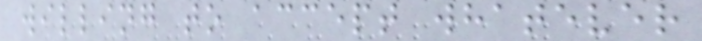willing to accept whatever
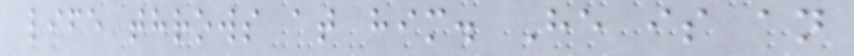life throws at him. He is an
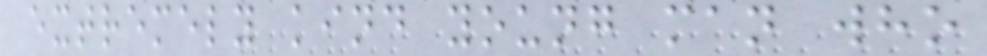extremely kind young man who
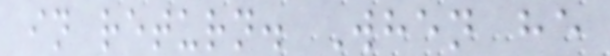in return. When he
